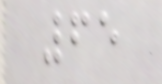65
